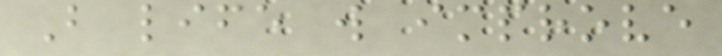But life will improve
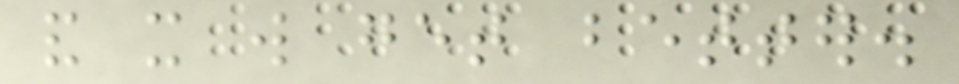and it will get better.
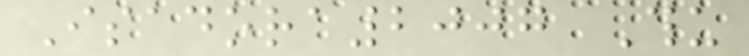Isadora2007 Thu
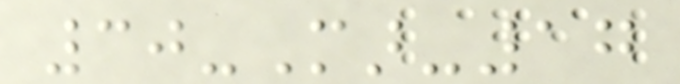30-Mar-17
